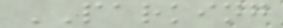PARKING
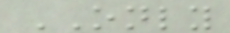ONLY
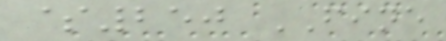$250 FINE
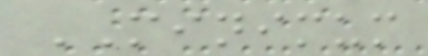MINIMUM
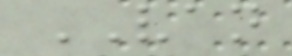VAN
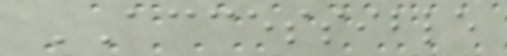ACCESSIBLE
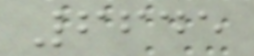6645
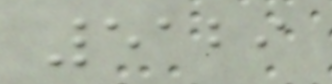5129
